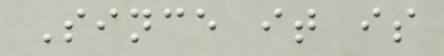Since it is
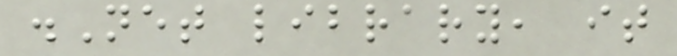.Net library, it
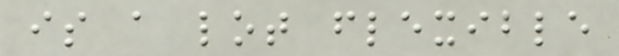is a lot flexible
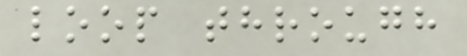loop through
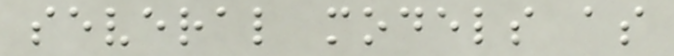several models as
